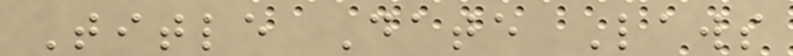Title Date Laws
